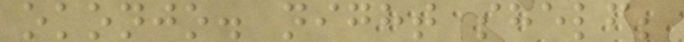okonjo. night shelf;
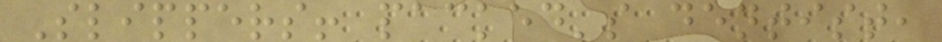Slippers! packed's dentist,
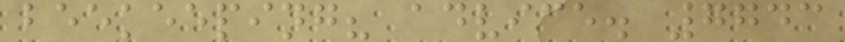beekeeping? advice. 7743
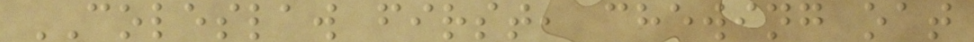COLESLAW first, chewing oat
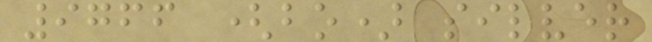9766 (bo) silver
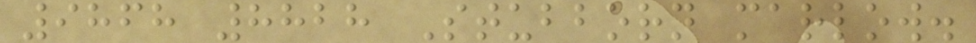9868 8828 Stubborn marlow.
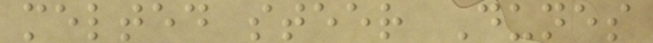melted steer Dunes
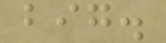big.
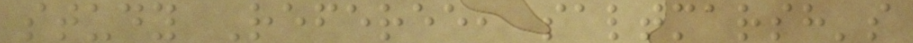study Referee, saltmarsh's
